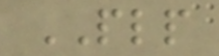PLP
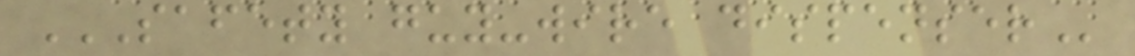SAFETY GUY-WIRE DISPENSER
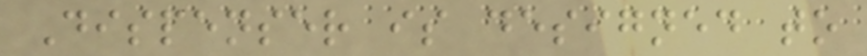Dispenser is designed to
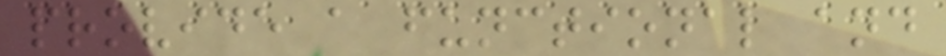provide a functional and
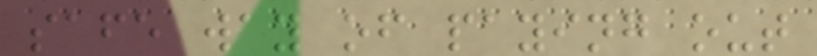safe way of paying out
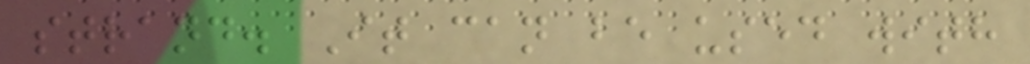strand. It can be used with
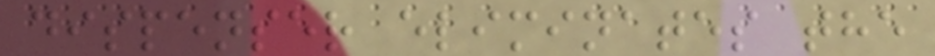dispenser eliminates the
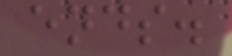ends.
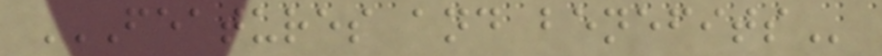FEATURES AND BENEFITS
